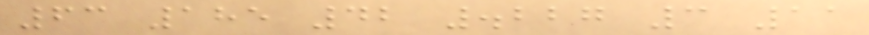63 185 42 .227 3 11
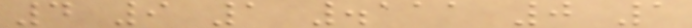4 9 1 .111 0 1
